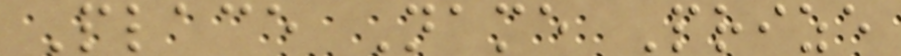Place Name Prize
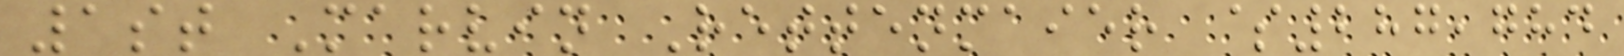1st Marvin Rettenmaier $287,784
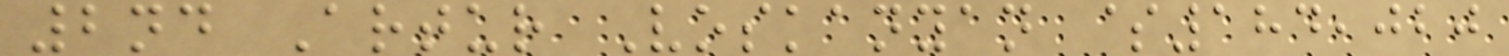2nd Artur Voskanyan $184,020
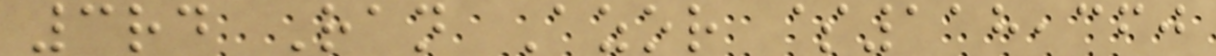3rd Ran Azor $118,360
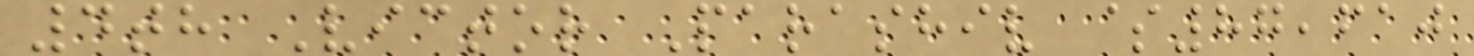4th Victor Parashiv $87,610
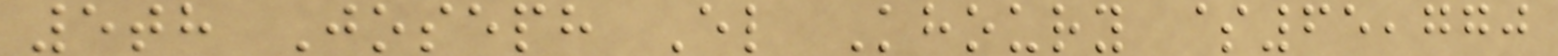5th Joseph El Khoury $65,770
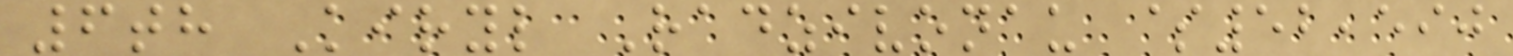6th Kiryl Radzivonau $52,590
